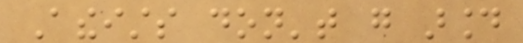Atheists don't go around
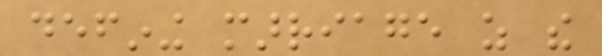defining marriage as the
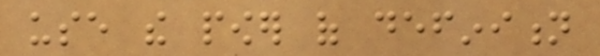use the power of definition
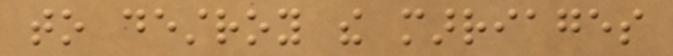to destroy the marriages
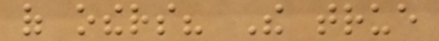of others? The true
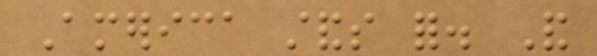America stands for. And
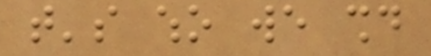that's who we should
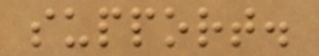support.
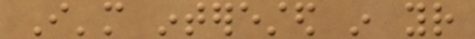I'm interested in your
